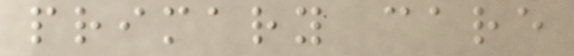primary care
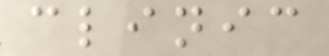clinic
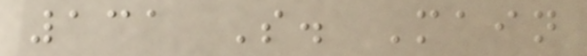131 S. Main
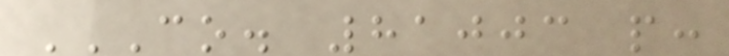CO. 81003 P:
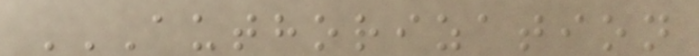AUTHORIZATION
